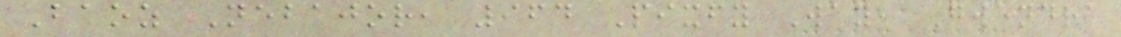Baoz Nebajor, 964 Pixfy Way, Gwendra
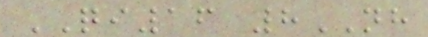QI16 8NH
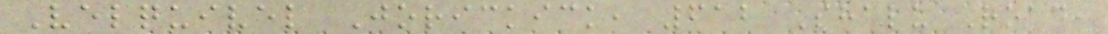Velquivel Jorickick, 612 Shalu Road,
